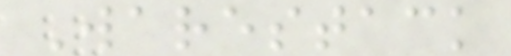Warestack
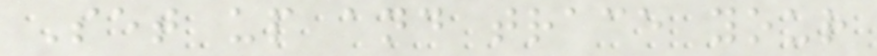Set up and trace your
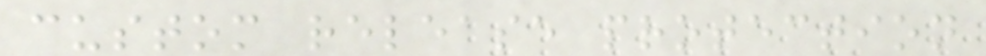custom release protection
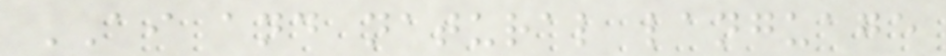AI and natural language
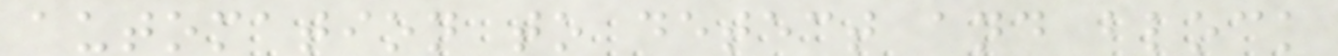automation to detect and block
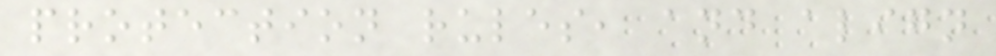protection rules, and align
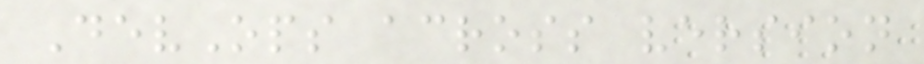DevOps across version
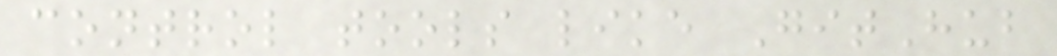control tools like GitHub
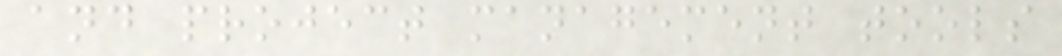and project management tools
